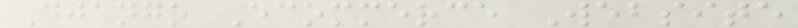Django Ecommerce Website
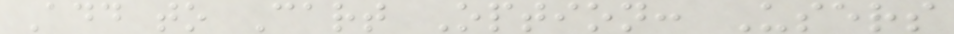Add to Cart Option: Users
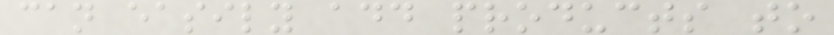can easily add products to
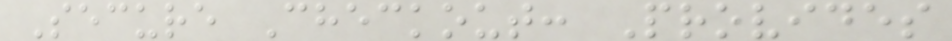Secure Checkout: Provides
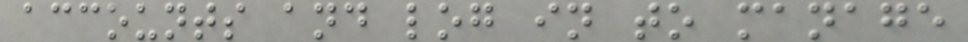accounts and log in to manage
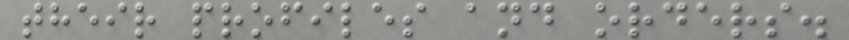their profiles and orders.
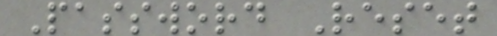Password Reset
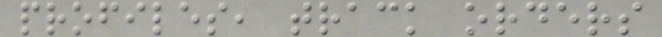profiles, track orders
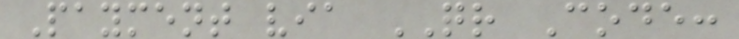Payment via QR Code:
